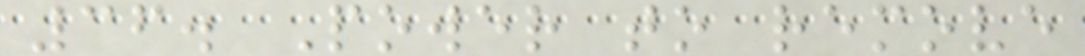36. Power to remove
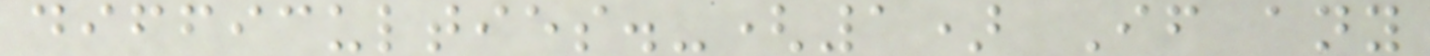difficulties.-(1) If any
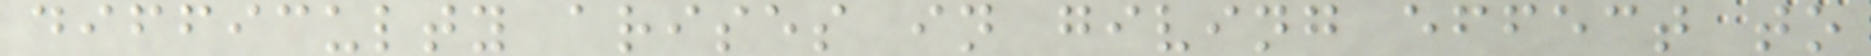difficulty arises in giving effect to
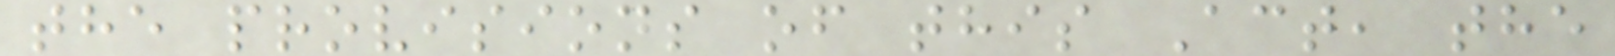the provisions of this Act, the
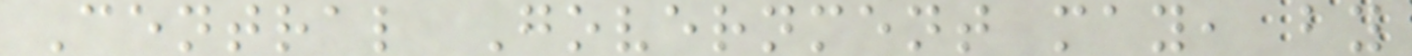Central Government may, by
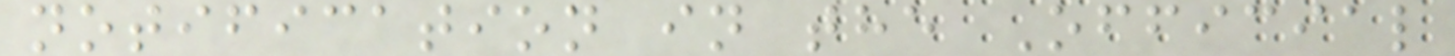notification in the Official
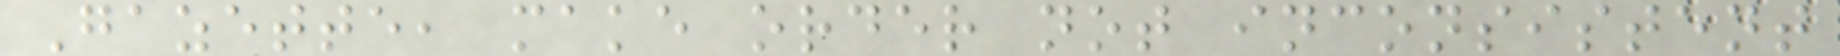Gazette, make order not inconsistent
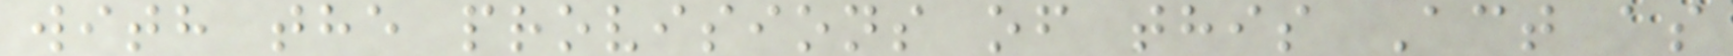with the provisions of this Act as
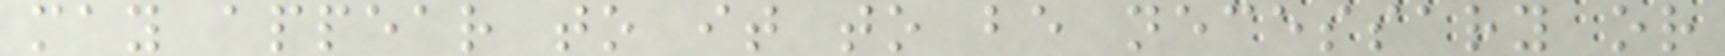may appear to it to be necessary or
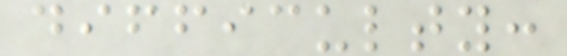difficulty:
